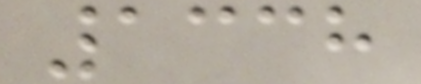1338
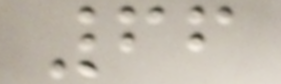66
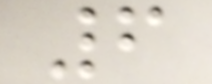6
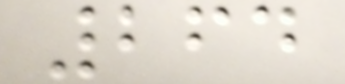264
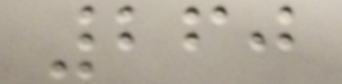260
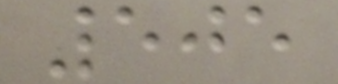505
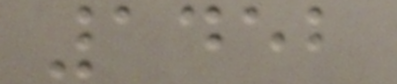1452
